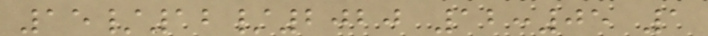15/12/2020 12:05 1
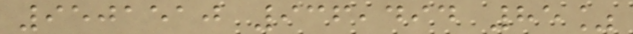9501510 936,494 85%
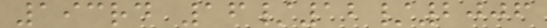193rd 16/12/2006
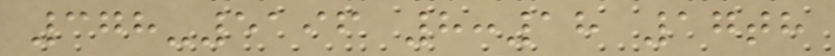378-5196 8:18 17th
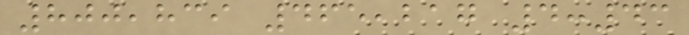800,839 465,217 4:43
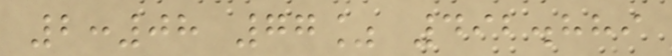2:08 77% 492.889
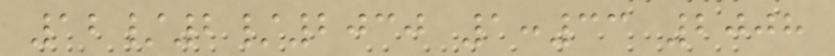12/2/2030 1:33 2008
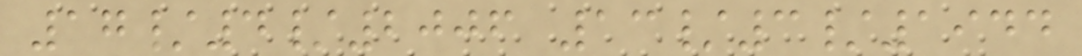17/4/2006 13/3/1944
